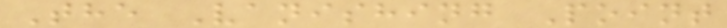The Vanishing Point
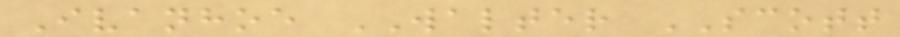Ivanhoe WALTER SCOTT
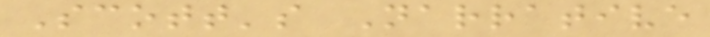Scott's Narrative
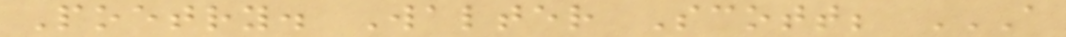Poetry. Walter Scott; A
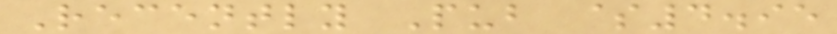Recently Pub $4.95
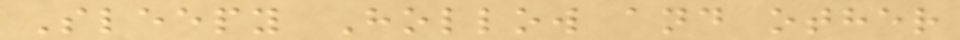Sleepy Hollow and other
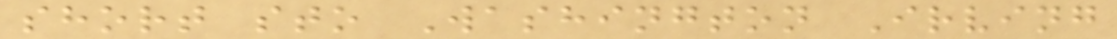short sto Washington Irving
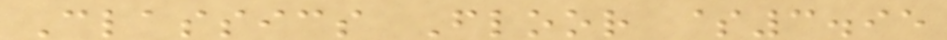Classics Floor $3.95
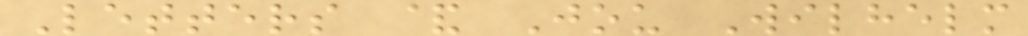Letters & Jou Wilhelm
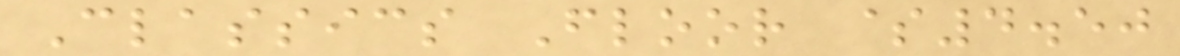Classics Floor $4.50
